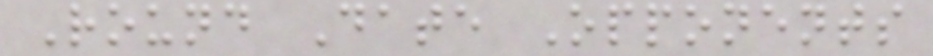Round Date Opponents
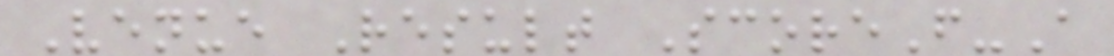Venue Result ScoreF-A
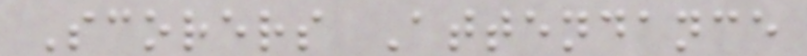Scorers Attendance
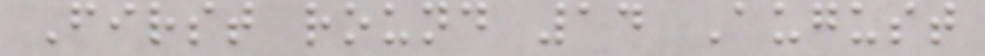First round 14 August
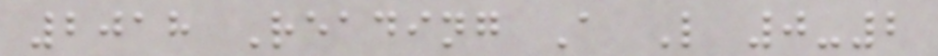2018 Reading A L 0-2
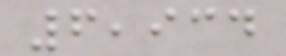6,934
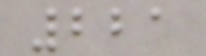221
